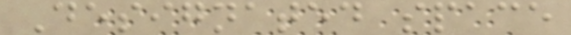Designated space
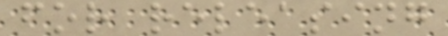for releasing
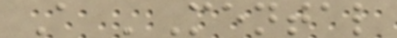A 'Mental
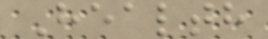Health
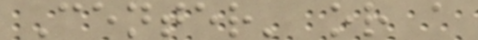Center' or a
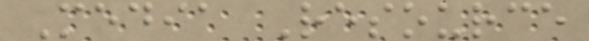Media Resource
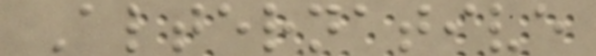Alternative
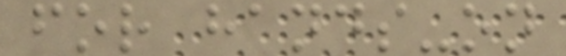for hands-on
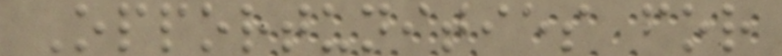Opportunities for
